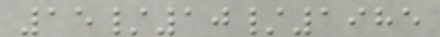15/10/1985
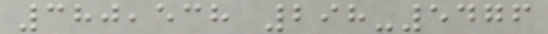380,538 298-5476
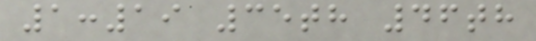1:19 35th 46th
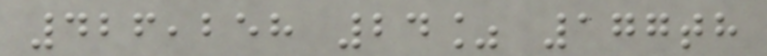426,258 24% 177th
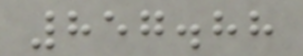857.88
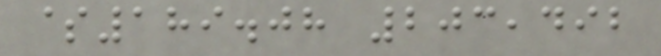$189.08 203,492
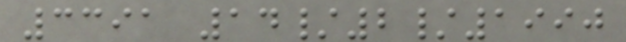3391 14/2/1990
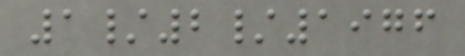1/2/1976
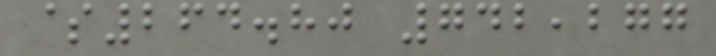$264.80 742,277
